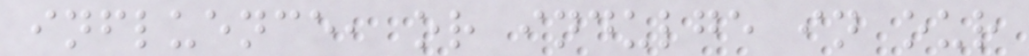influence, or indulge in our
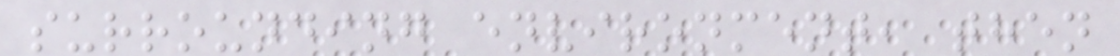surrounding environment, then
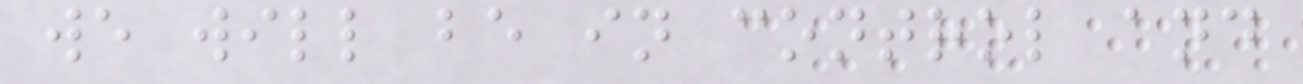we will be in control and
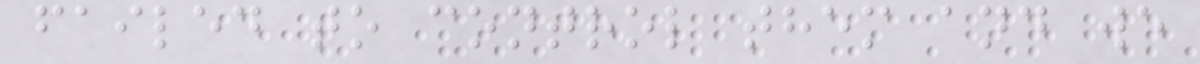failed to control them and we
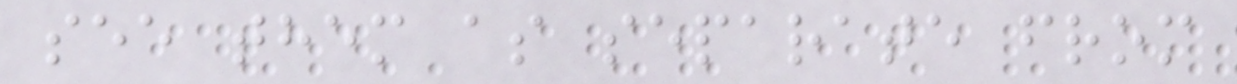see them as separate from
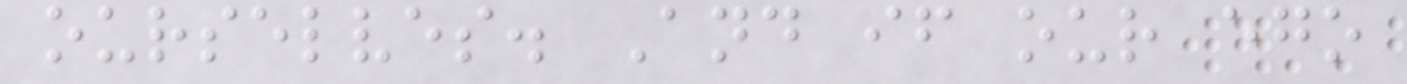ourselves. And if our ego
